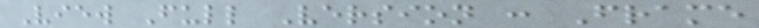View Full Version : Frame
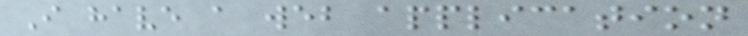I have a web application
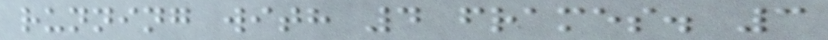running with 4 frames. 3
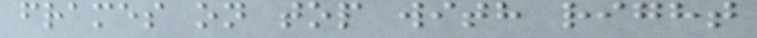frames on top with right
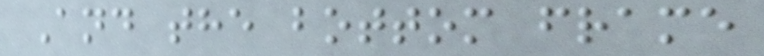And the bottom frame
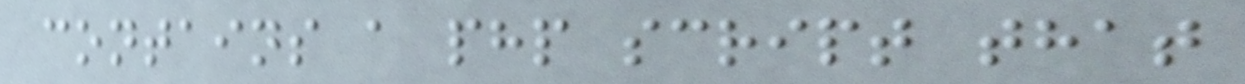contains a php script that
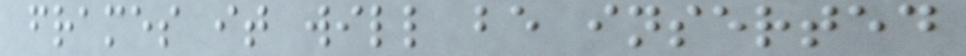frames it will be inserted
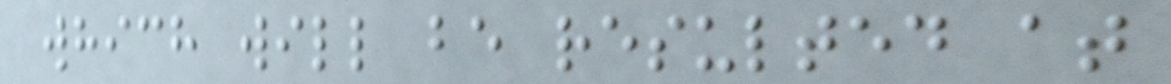which will be resulted at
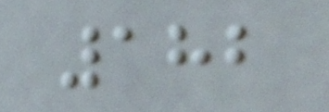182
